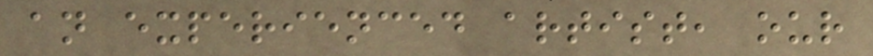an experienced artist, our
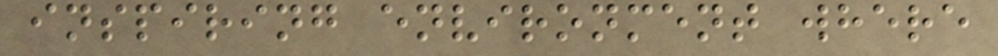inspiring environment where
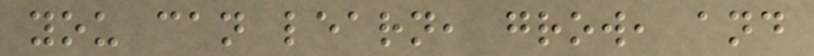you can learn, grow, and
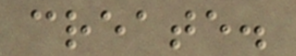create.
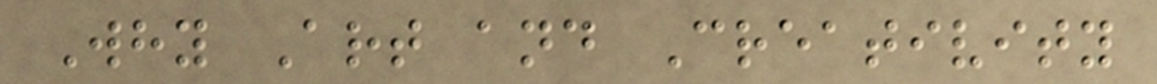Why Art and Creativity
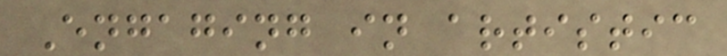Engaging in artistic
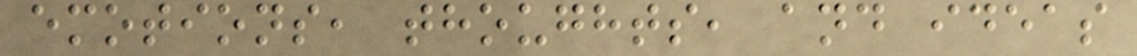emotions, thoughts, and ideas
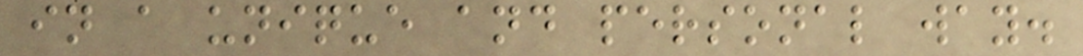in a unique and personal way.
